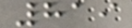819
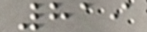819
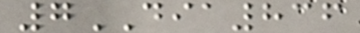7DIA836
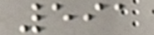591
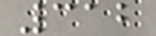312
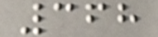368
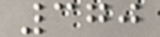370
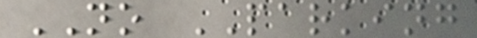NO PARKING
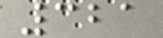321
